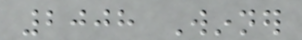2008 Winner
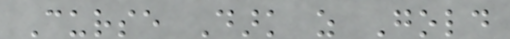Curse Dark as Gold
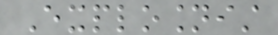Explosionist
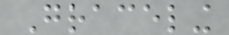Graceling
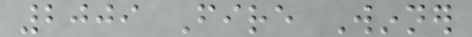2009 Fire Winner
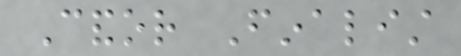Candor Finalist
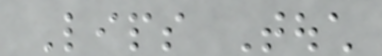Lips Touch
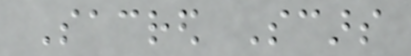Sacred Scars
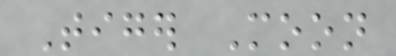Tiger Moon
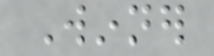Winner
